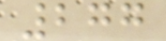277
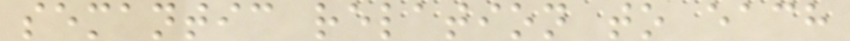semantic relation to each
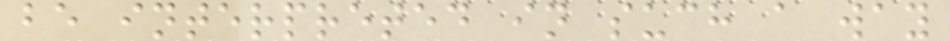be interpreted in such a way
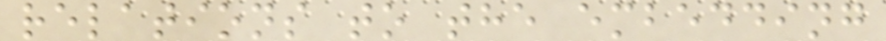relations to the embedding
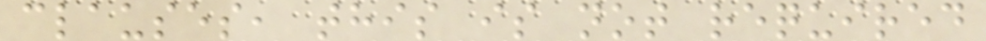clauses, this is not required
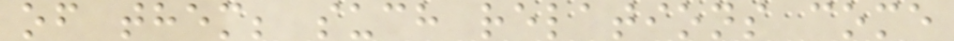of them; such relations come
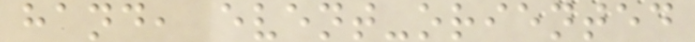hand, event-oriented
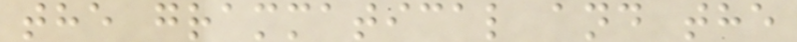the grammatical and the
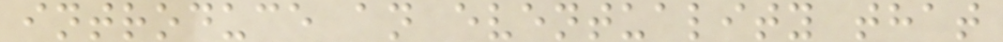introduce an eventuality that
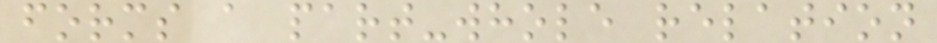forms a part-whole relation
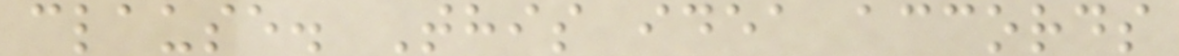clause. This idea accords
